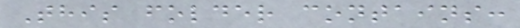This folder contains:
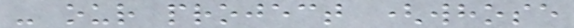- our project (whose
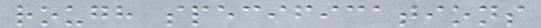rough specifications
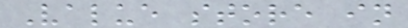Value store in
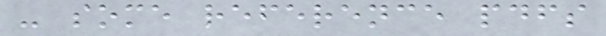- some reference pdfs
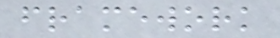framework
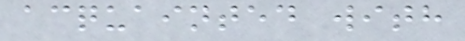acquainted with
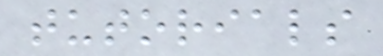tutorials
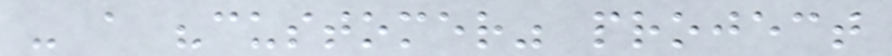- a "customer" project
